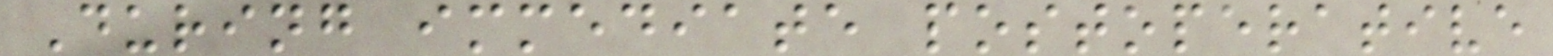During immediate postoperative
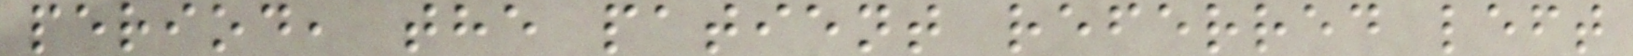period, the patient referred left
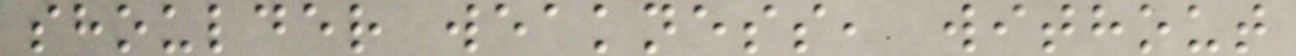shoulder weakness, without
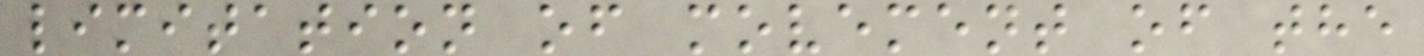limitation of movement of the
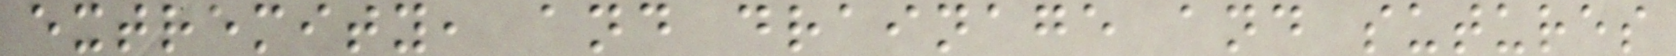extremity, and drainage and sutures
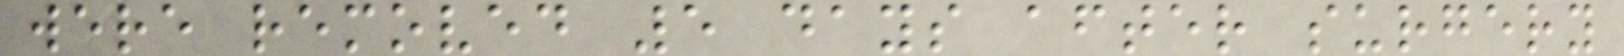were removed 5 days after surgery
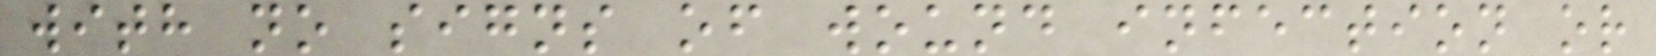with no signs of wound infection or
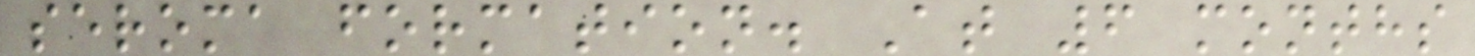seroma formation. At 6 months
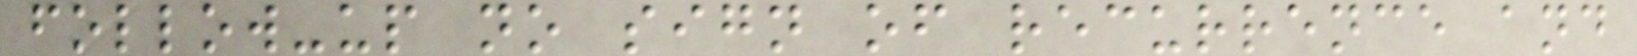follow-up no sign of recurrence and
